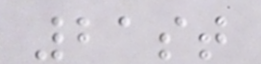21st
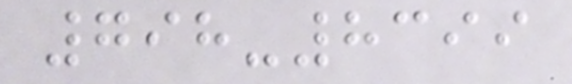798-8399
